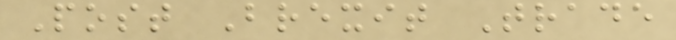Post Brexit Trade
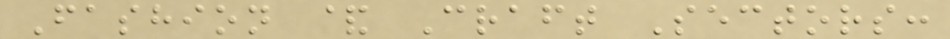Fashion & Craft Sectors:
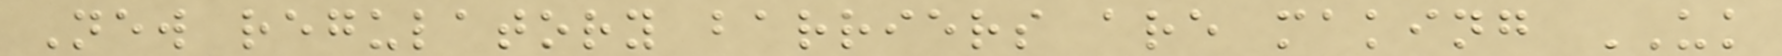New regulatory barriers are making UK
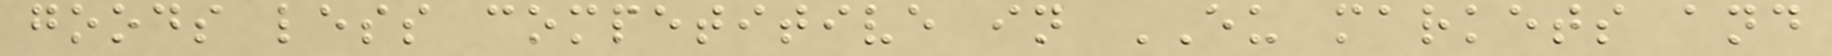goods less competitive in EU markets and
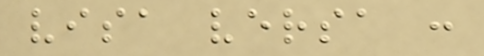visa versa :
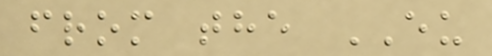from the EU
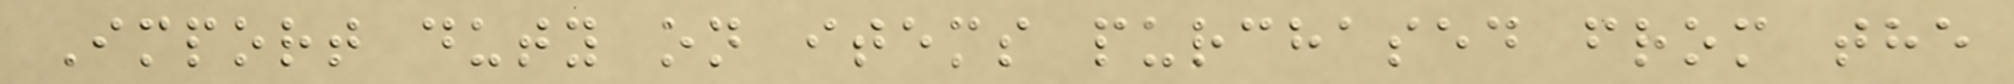Import duty on items purchased from the
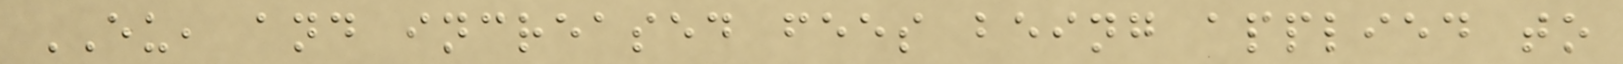EU, and increased fees being applied to
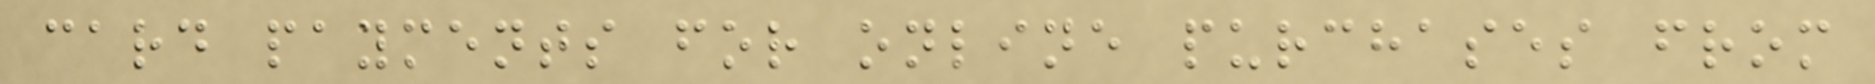card payments for online purchases from
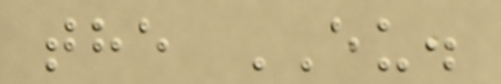the EU.
